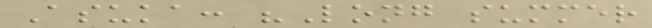Asuka: "Long summer
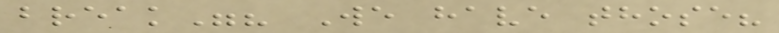break"? We have those?
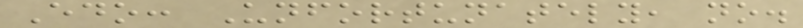Edo: Unfortunately, no.
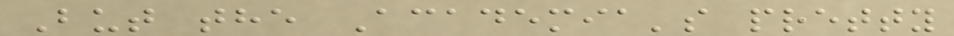But the Academia's pretty
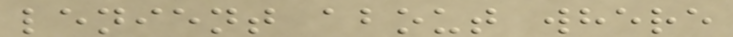lenient about where
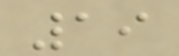19
